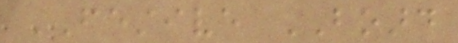FESTIVE BOARD
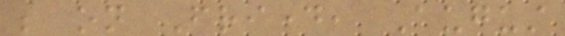be on Friday, August
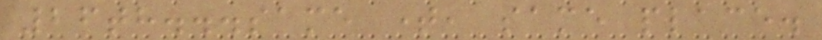26th...same time, same place.
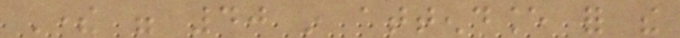There were 40 in attendance for the
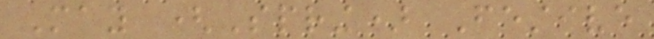May (Spring) Festive
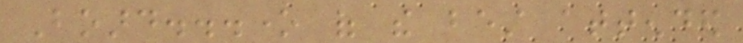Board...one of the best attended
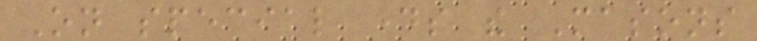On special days the Masons
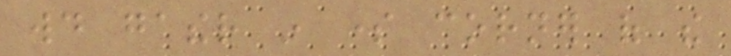would gather in some corner of the
